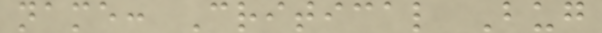name: Critical Bug
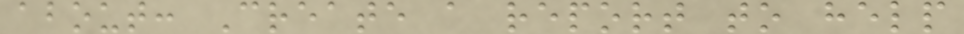about: Create a report to help
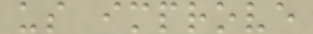us improve
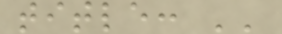title: ''
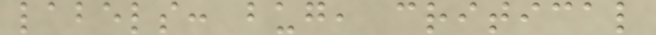labels: bug, critical
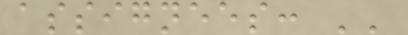assignees: ''
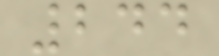244
